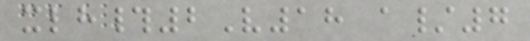xlh#2V18 a/7
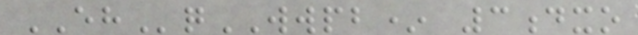EHqWWPB* 3dxo
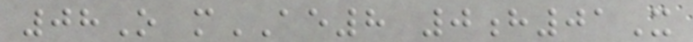08O mAE8 0h01X
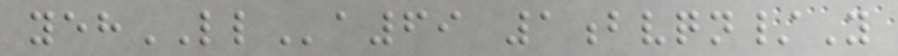yehLLa69 1bvqn/Y
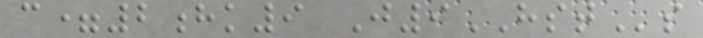c=2hk9 J9HSTs
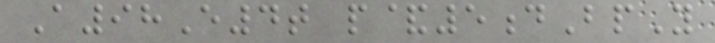A98E4t p&5dBpY
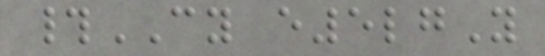#CY e5lgY
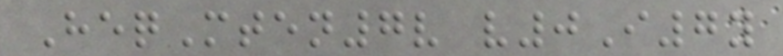HeqMten7v v0I7y
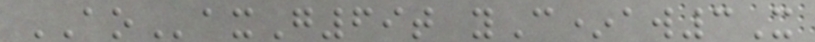AOaxG69t yC*aw3X
